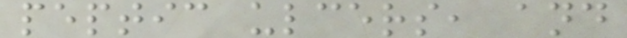peptic ulcers, and
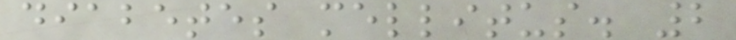diabetes mellitus. 2
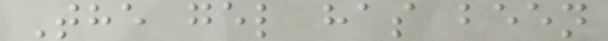The gel has been
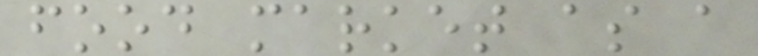food market as a
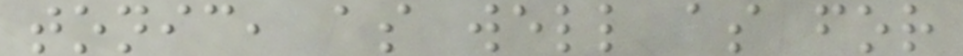tonic, as well as for
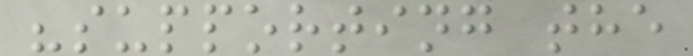"supporting the
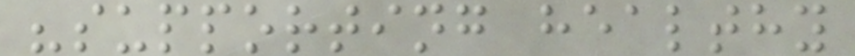"supporting healthy
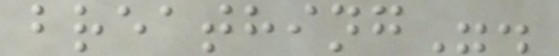breathing".
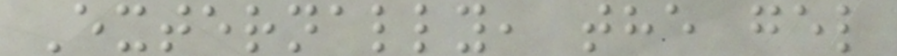Externally, the gel
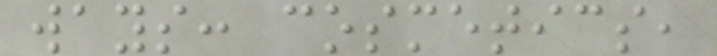ways: cosmetics,
